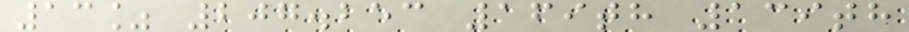13% 207.253 169th 139th
